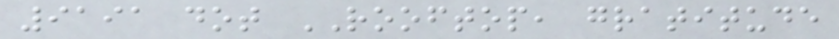9191 dot ROOFTOP, gratitude
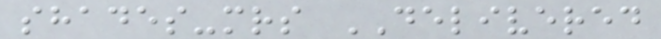shades-mrs DELIVERED
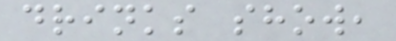drinks show,
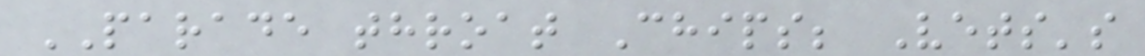PARADE throat Chips; Vets's
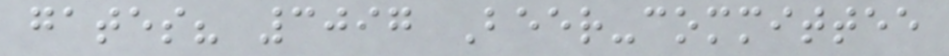gates? 3097 Beer-committee
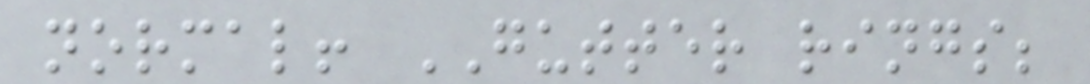normal! GUTTER rings;
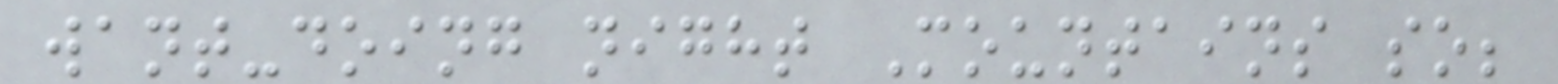want-doing night Mountains so;
